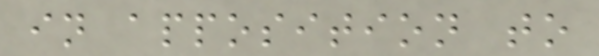in apposition to
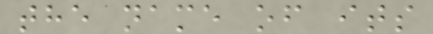the name of its
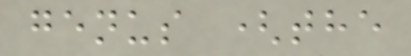genus (the
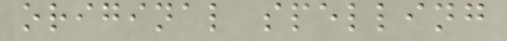original spelling
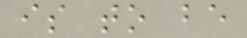is to be
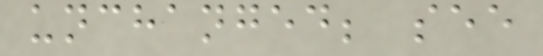unchanged; see
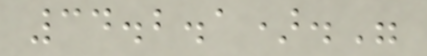34.2.1)."
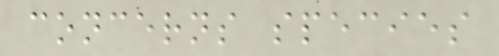concerns species
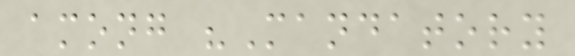among "Mandatory
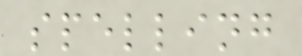spelling
